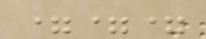===
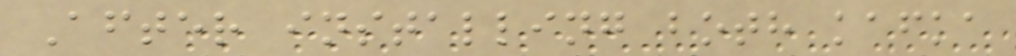After installing both kafka
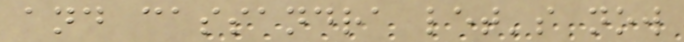and cassandra let's now
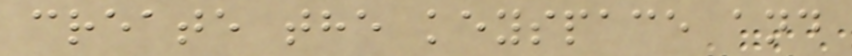create the keyspace and
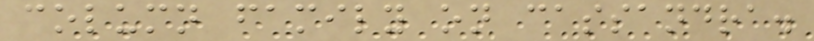column family on cassandra.
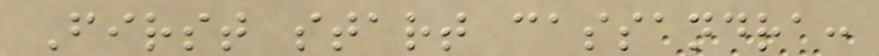First start cassandra:
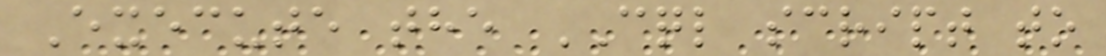Execute the CQL script to
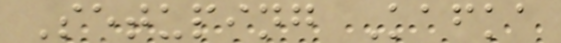Setuping Kafka
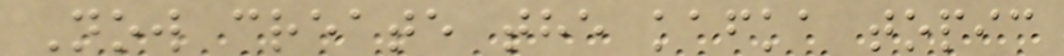Now create the kafka topic
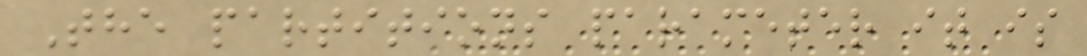The partitions parameter it is
